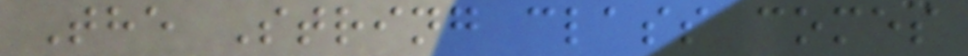The String class comes
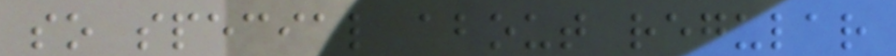so special about regular
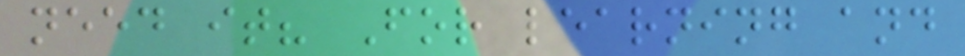need it? For learning and
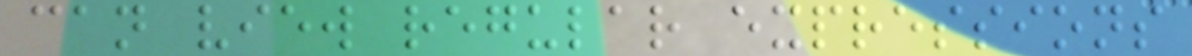can view regular expressions
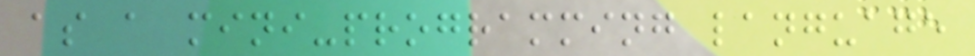as a mini-programming language
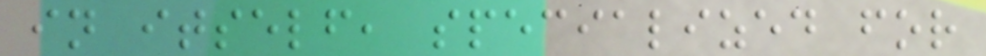in itself, specialized for
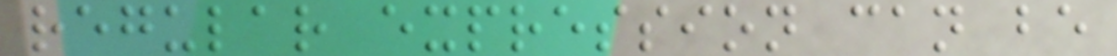regular expression can be
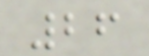26
